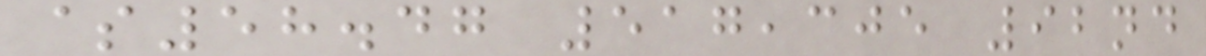$58.47 517,305 92nd
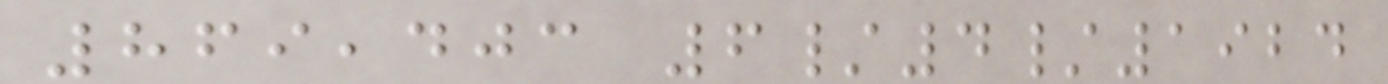869,403 6/4/1924
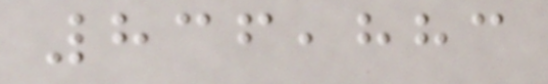836,883
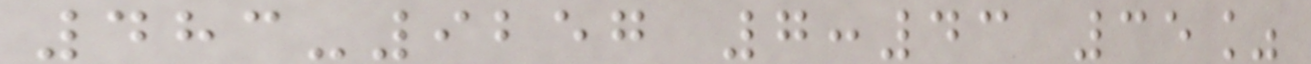483-9257 7:43 35%
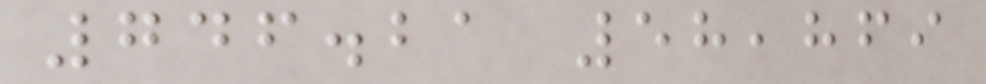746.21 58,869
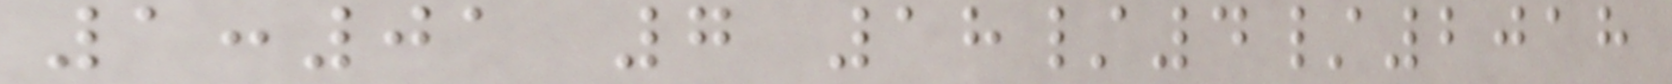1:01 7 18/4/2018
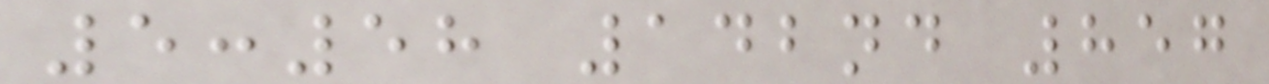5:58 142nd 857
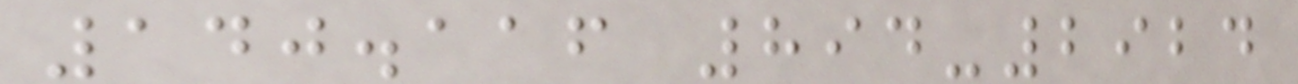140.116 894-2924
